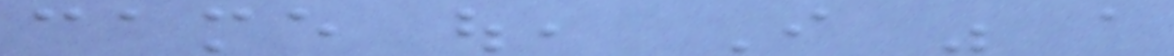came out, I was a
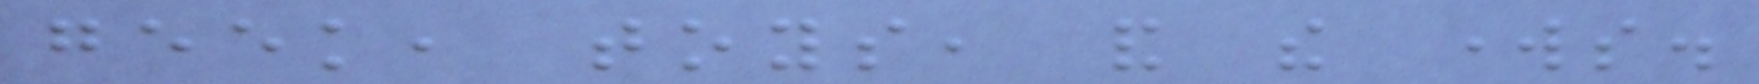geek, toys, and the works.
